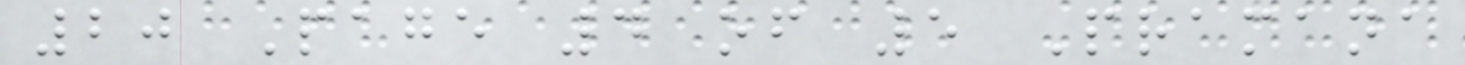20 Page 4 of 5 Pramana
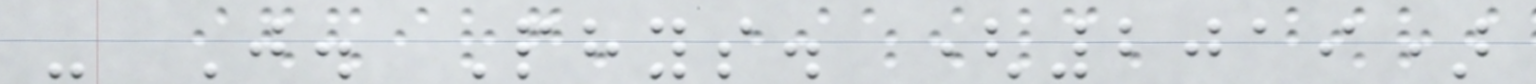- J. Phys. (2019)
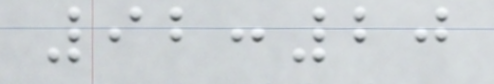92:20
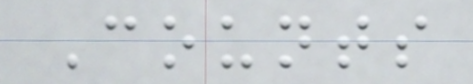Counts
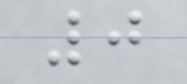0
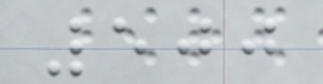500
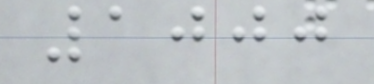1000
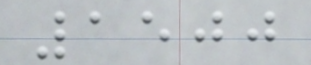1500
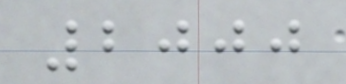2000
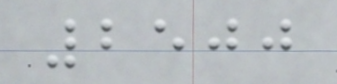2500
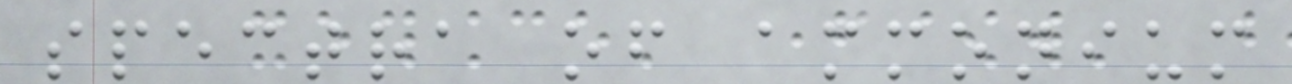spectra of ammonium
